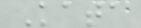Kata
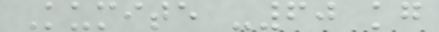Kumite -60 kg
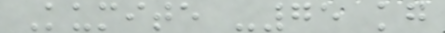Kumite -75 kg
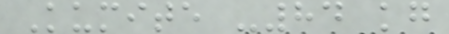Kumite -84 kg
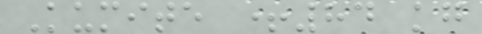Kumite +84 kg
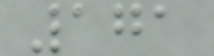171
